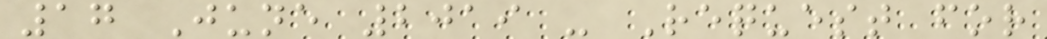17 June 2019 - Request for
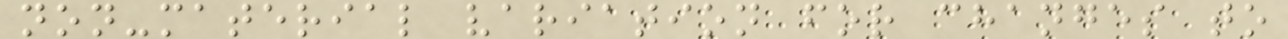non-material variation for changes to
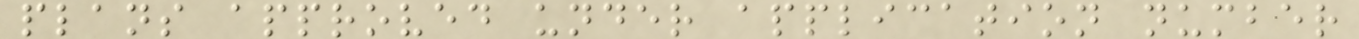plans approved under application number
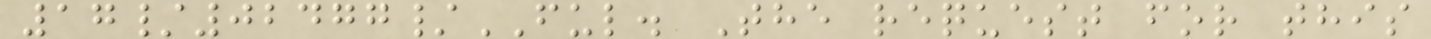17/02477/FUL. The request for this
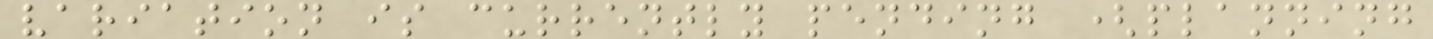variation is currently pending (planning
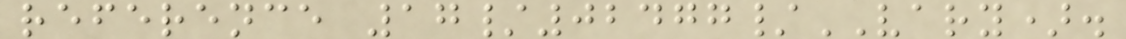reference 17/02477/VARY).
